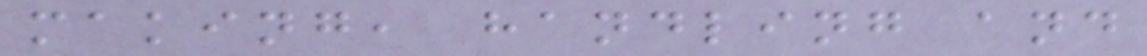making, handling and
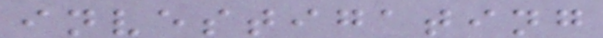investigating
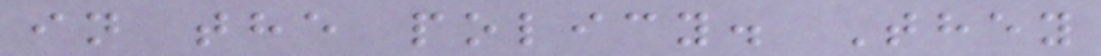in the policy. They
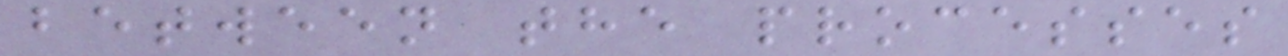between the processes
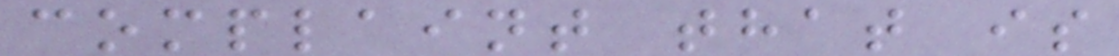complaint that is
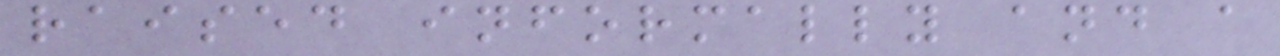raised informally and a
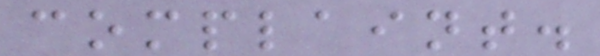complaint.
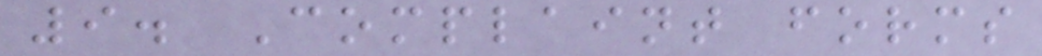9. Complaint forms
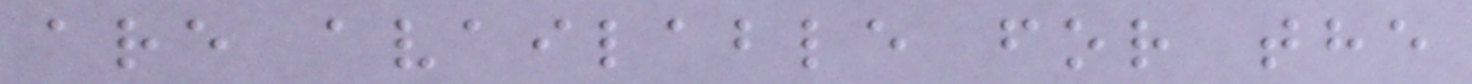are available for the
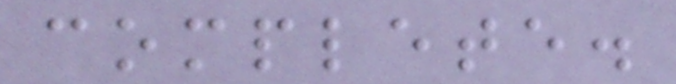complete.
